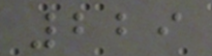229
